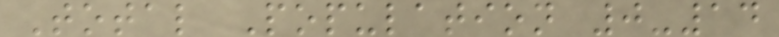Total Population 0-14
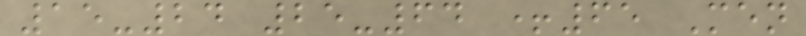15-24 25-64 +65 Men
